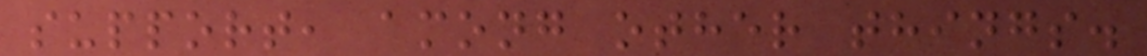support, among other things.
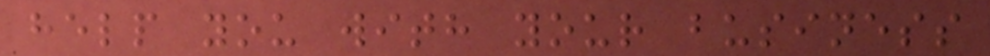help you with your business
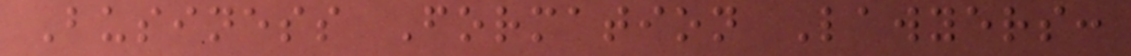Business Formation Lawyers:
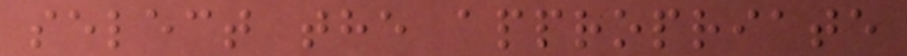select the appropriate
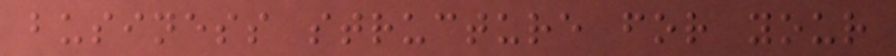business structure for your
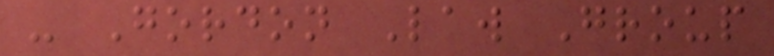- Gordon Law Group
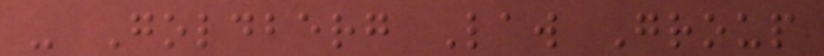- Goldberg Law Group
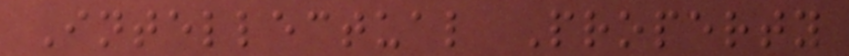Intellectual Property
